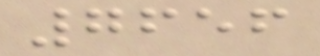7656
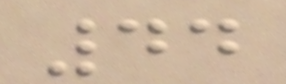44
